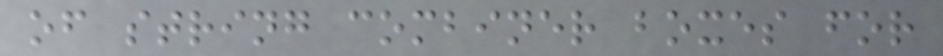of string combiner boxes for
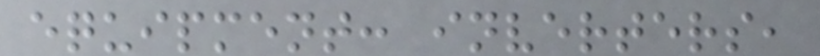equipment: inverters,
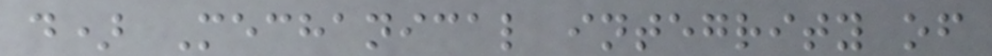d) Mechanical integrity of
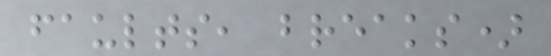faults, breaks)
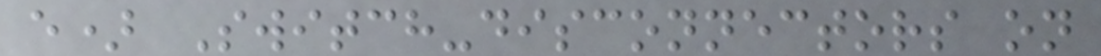e) Switch-disconnectors on
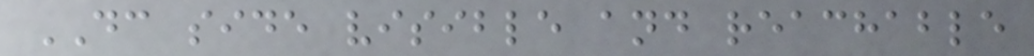DC side visible and reachable
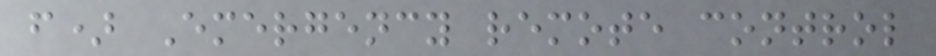f) Emergency remote control
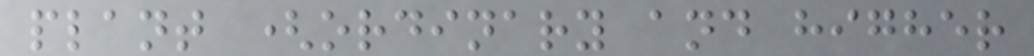plant (ordinary and higher
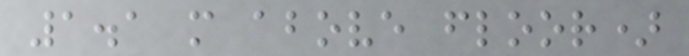1.1 m above floor)
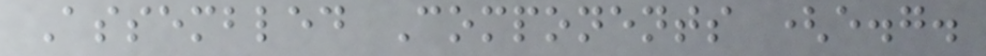Assembled Components (e.g.
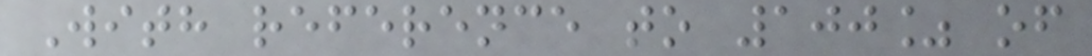With reference to 100% of
